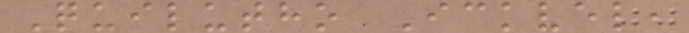Quilutho Ickvel,
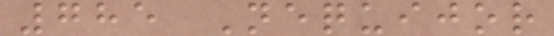785 Nequijor
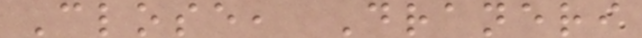Close, Draneri
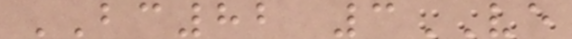BC82 3VE
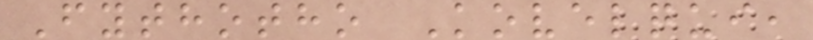Fythotho Kovelqui,
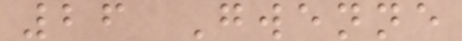26 Gwenne
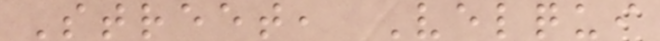Street, Velqui
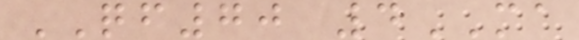QF70 4MA
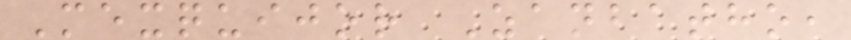Mexquijor Zanbatho,
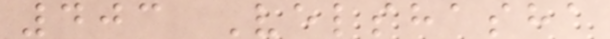403 Velshasha
